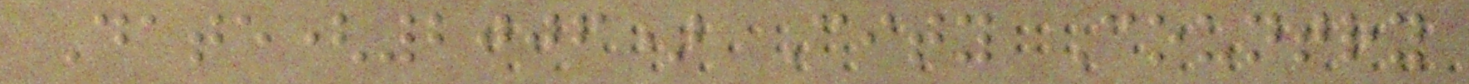Date(2006) City Country
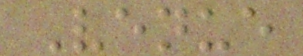Venue
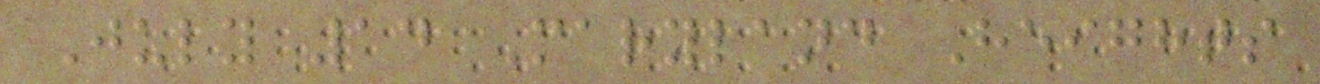July 14 Maryland Heights
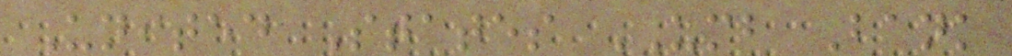United States UMB Bank
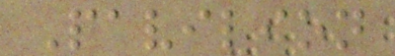Pavilion
